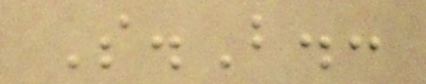S.B.:
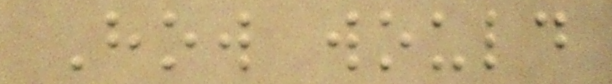How would
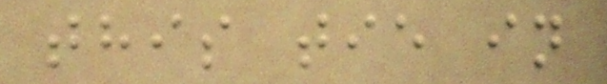this tie in
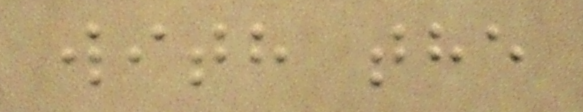with the
